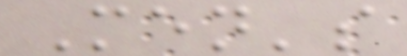Men's
